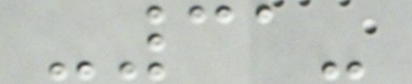-31-
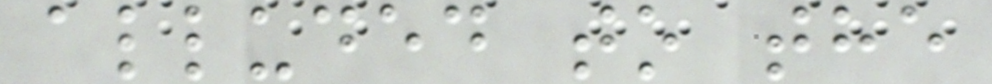alluded to the
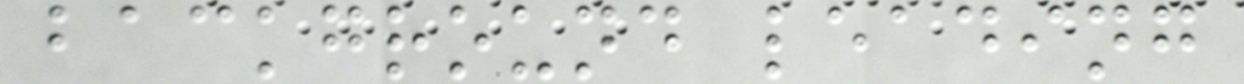background leading
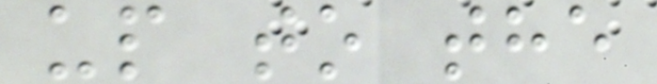up to the
